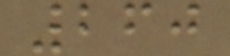260
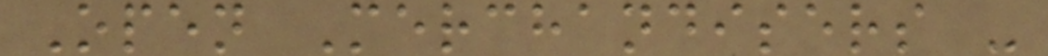Open Merchandisers -
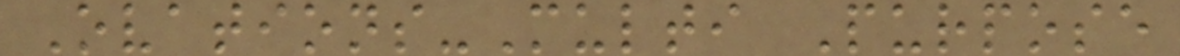Ovations-Multi Purpose
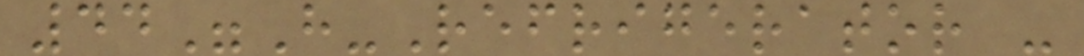44"H-Refrigerator -
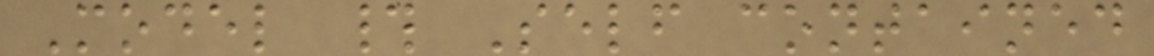Model # Self contained
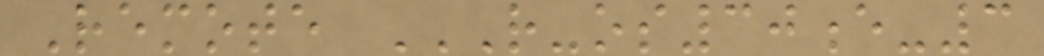Remote R-OS30E-3
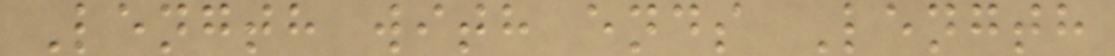Length with ends Length
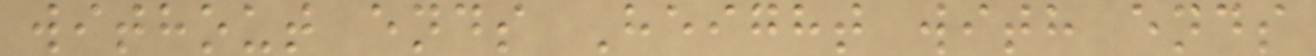without ends Height with ends
